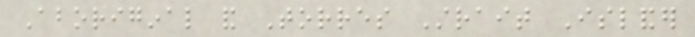Aboriginal and Torres Strait Islander
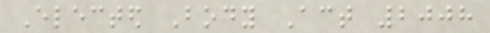Elected Body Act 2008
